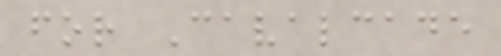for Cavalcade
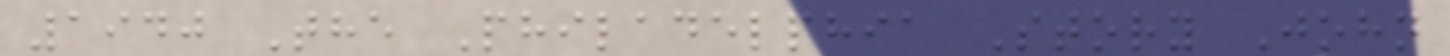1940 The Philadelphia Story John
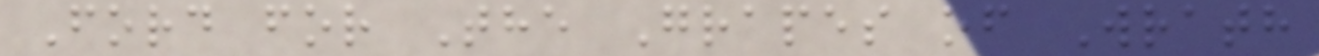Ford for The Grapes of Wrath
